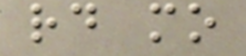rd mo
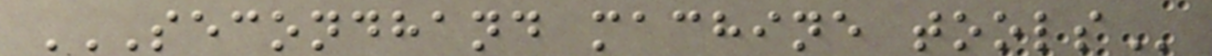SECONDHAND MACHINE TOOLS
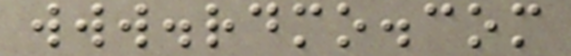www.rdmo.com
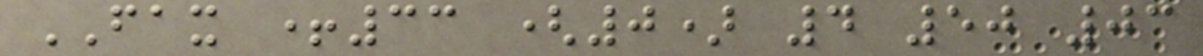FAX +33 (0) 4 50 03
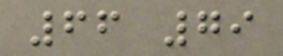66 79
